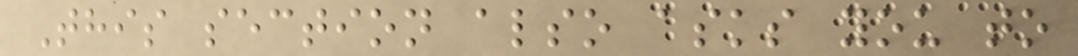This section also asks you to
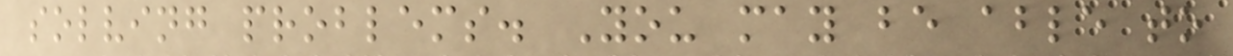solving problems. You may be able to
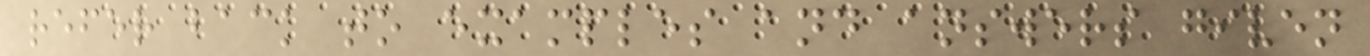refer back to examples and answers given
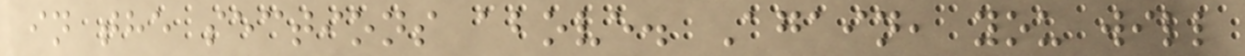in the sections above. Again, you will
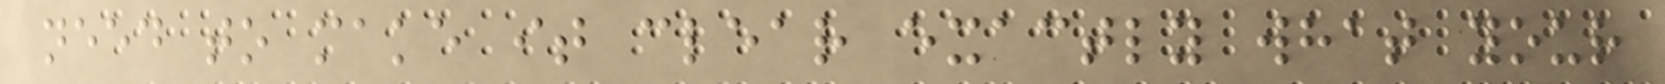need to make it clear exactly what your
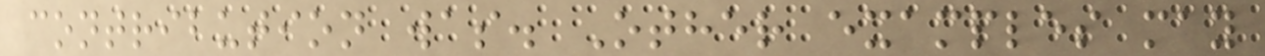contribution was. Other examples may
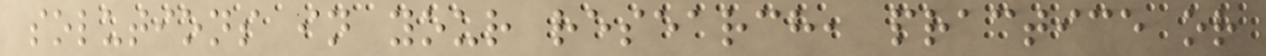solutions in your research, practice or
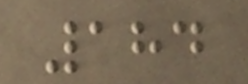184
